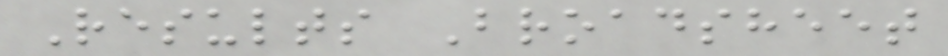Results Broadsheet
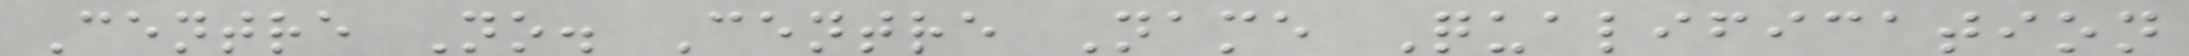Centre No. Centre Name Qualification
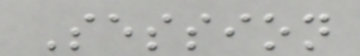Session
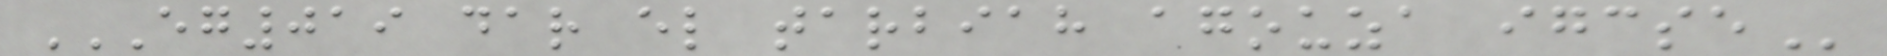EG019 DAR EL TARBIAH AGOUZA IGCSE
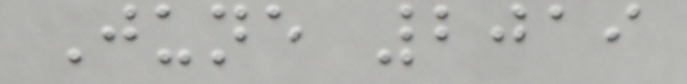June 2019
